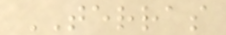TERRAS
